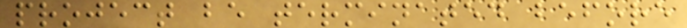project be terminated before
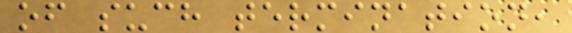of such termination,
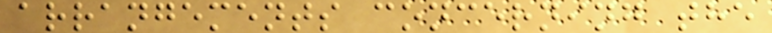arrangements concerning the
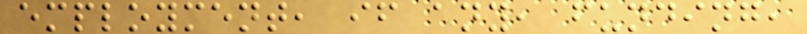employment, if any, funding,
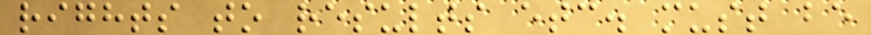rights to results etc. must be
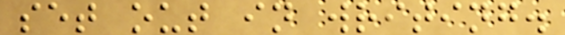set out in writing.
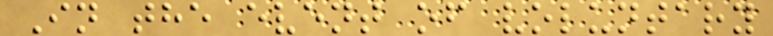In the event of voluntary
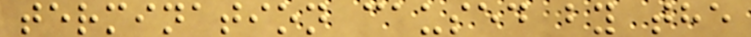termination caused by the
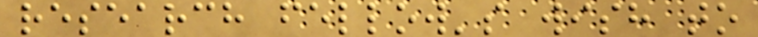research fellow's wish to
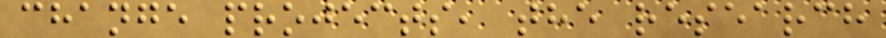change projects, the research
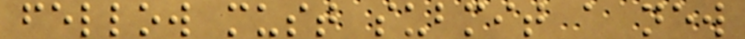fellow must submit a new
